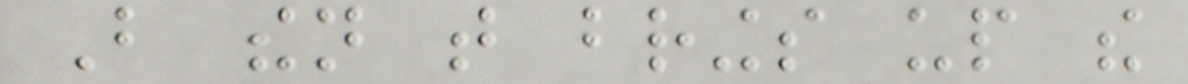But then that brings up the
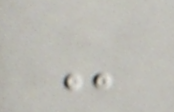-
